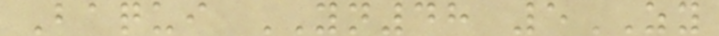Baqui YN48 5ZY
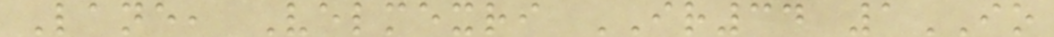Lane, Velmexri IR34 1IO
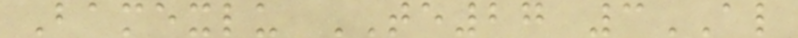Bamexlu TE27 3AL
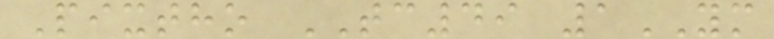Pixtho TC49 1YM
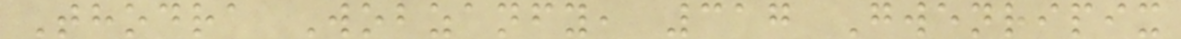Thodra Wobzanfy, 317 Gwenripix
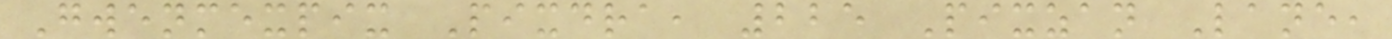Gwenmexpix Pixdra, 225 Pixzan Lane,
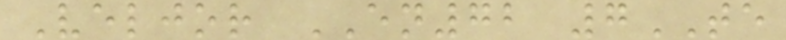Veljor EN72 7TE
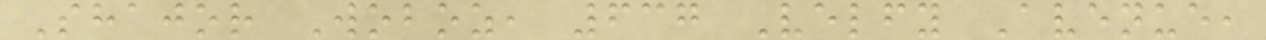Shajor Woboz, 637 Velfy Avenue,
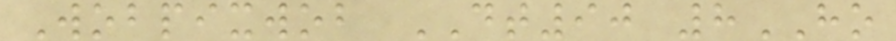Wobpixwob DT90 8HO
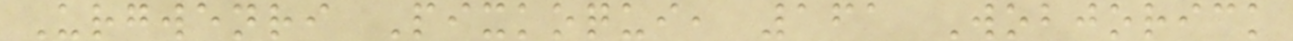Urgwenri Pixkoqui, 161 Wobjorick
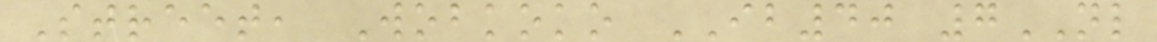Street, Wobkoko IB40 7NL
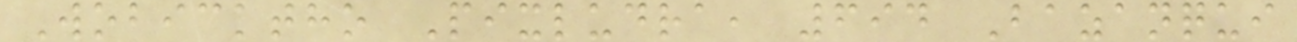Wobicktho Pixludra, 694 Bazanqui
